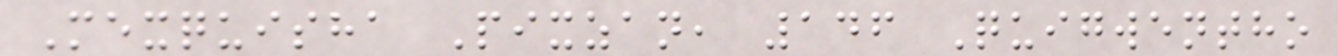Mexquisha Pixzan, 146 Quigwentho
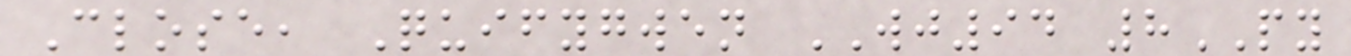Close, Quifygwen WJ94 8PY
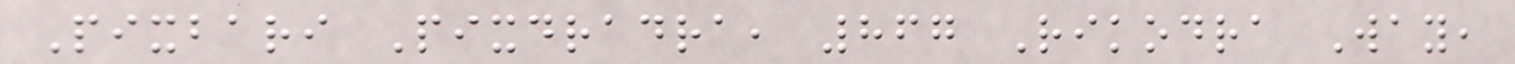Pixbari Pixdradra, 867 Rikodra Way,
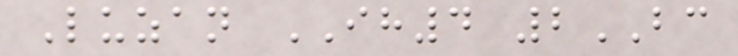Luzan IH4 2BC
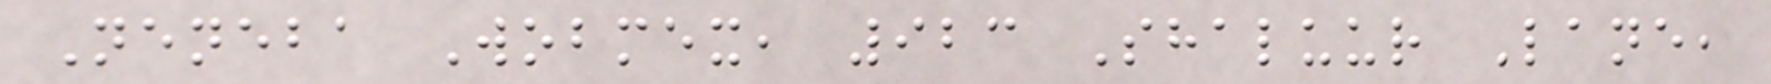Neneba Wobmex, 923 Shaluur Lane,
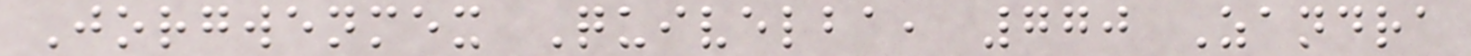Jorgwenmex Quivelba, 770 Zandra
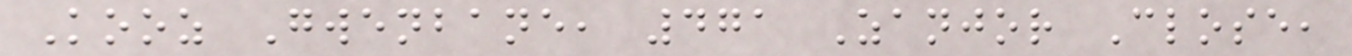Kooz Gwenbane, 471 Zanjor Close,
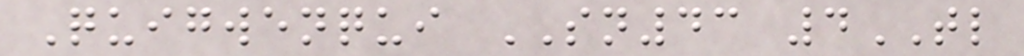Quigwenqui SN43 4TL
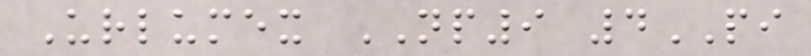Urlumex NP9 4PI
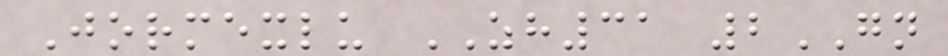Jormexlu ZH31 2GN
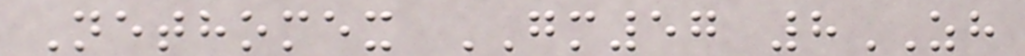Nethomex GM57 8ZH
